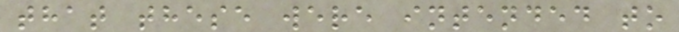that these were intended to
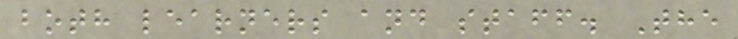both learners and staff. The
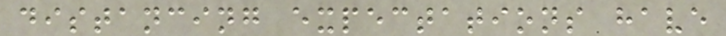distancing expectations have
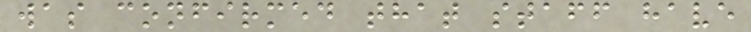was confirmed that staff have
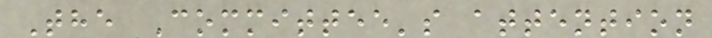The Committee's attention
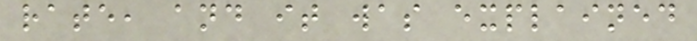rate, and it was explained
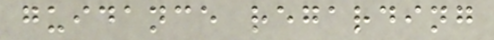guidance regarding
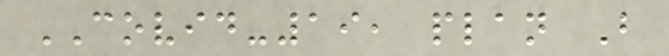COVID-19, plan B
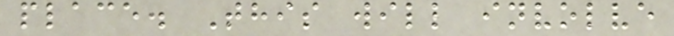place. This will involve
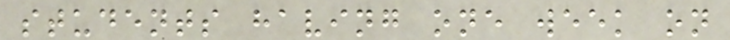students having one week on
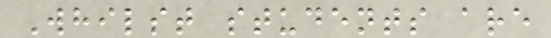Whilst students are
